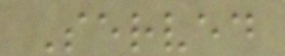Served
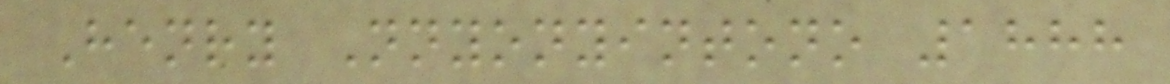Henry Nnyonyintono 1888
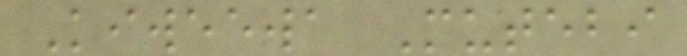Kiweewa Mutebi
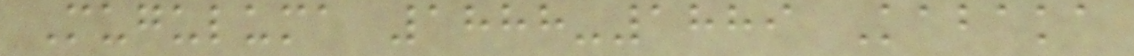Muguluma 1888-1889 Kabaka
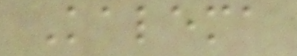Kalema
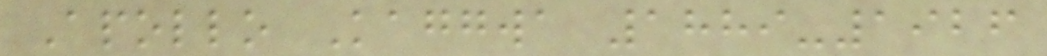Apollo Kaggwa 1889-1926
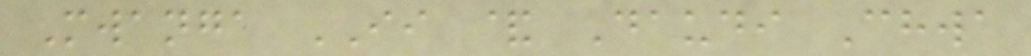Mwanga II & Daudi Chwa
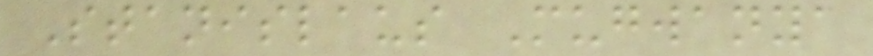Stanislaus Mugwanya
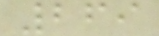269
